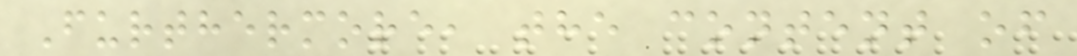Furthermore, the content of
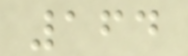164
